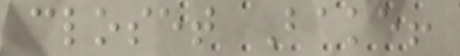closet Bake!
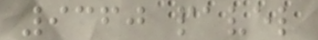9360 pavel
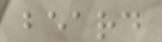beard
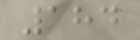184
